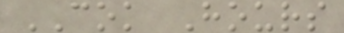COK Hours
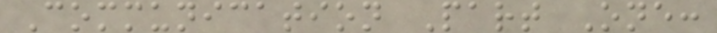Communication Part One:
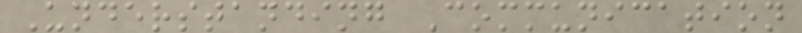Understanding Communication
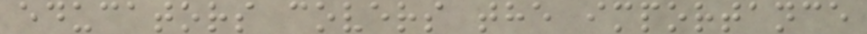educators covers the importance
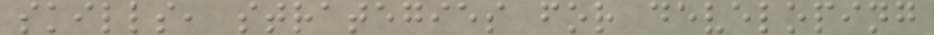skills, strategies for developing
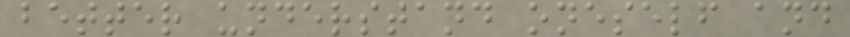better understand oneself and
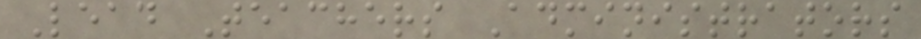Lead Teachers Administrators
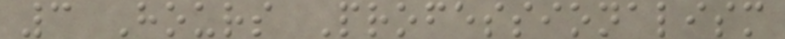3 Hours Professionalism
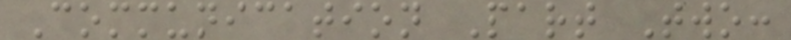Communication Part Two:
